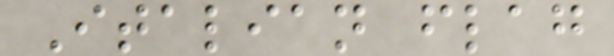Italian flag
